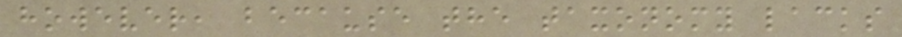however, because the taxonomy lacks
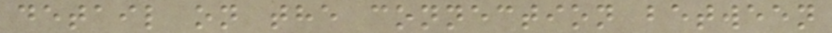detail on the connection between
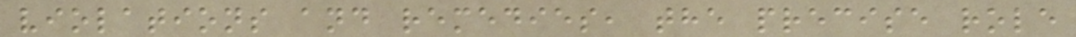violations and remedies, the precise role
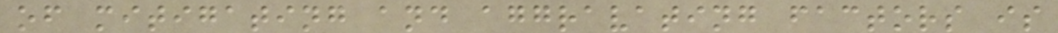of mitigating and aggravating factors is
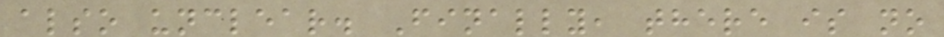also unclear. Finally, there is no
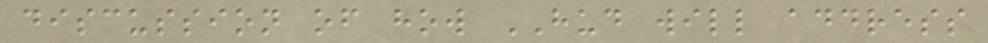discussion of how HUD will address
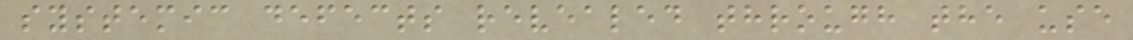systemic defects revealed through the use
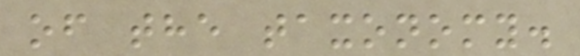of the taxonomy.
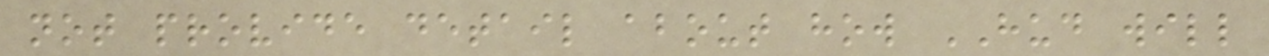not provide detail about how HUD will
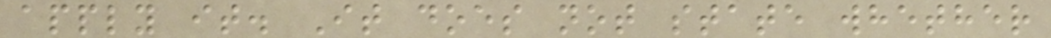apply it. It does not state whether
